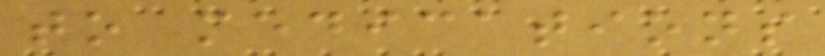to medications
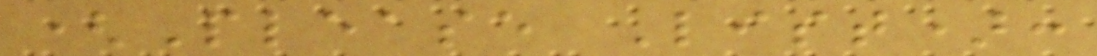(Please List):
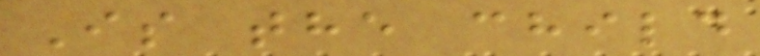Is the child
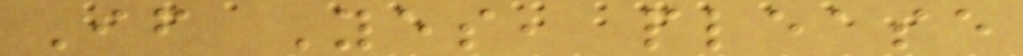If Yes, please
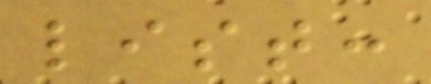list:
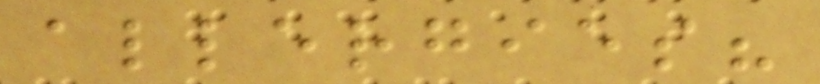allergies?
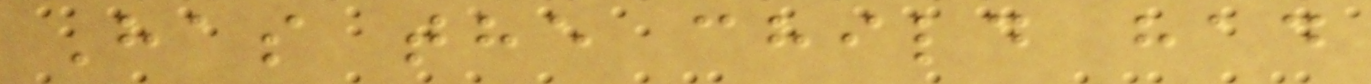Has the child had
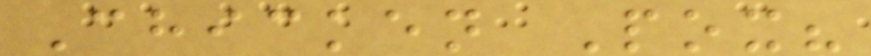Chicken Pox?
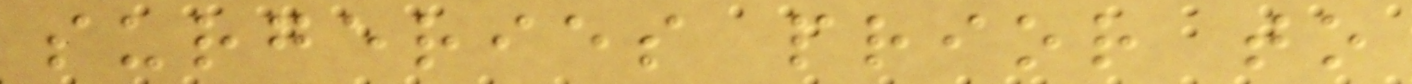surgeries prior to
